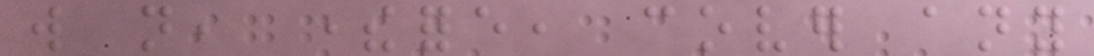will not, therefore, cover any
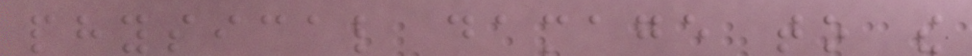physical damage to the
